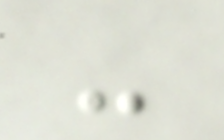-
